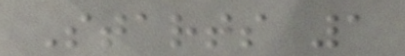Starts 1
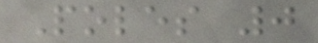Poles 0
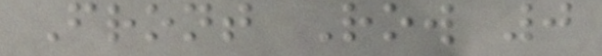Front Row 0
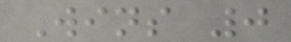Wins 0
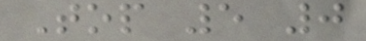Top 5 0
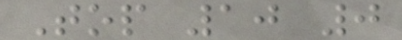Top 10 0
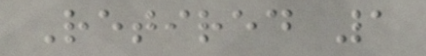Retired 1
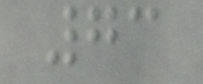73
